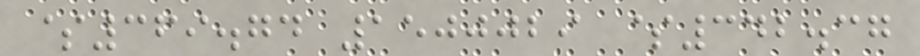$369.74 1500029 $342.37
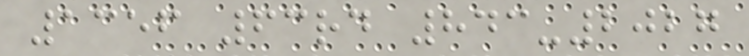1356 63rd 843-2027
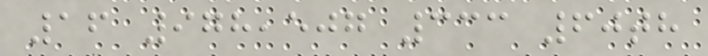16 978,507 333 60th
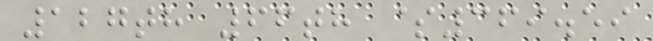127th 66th $369.59
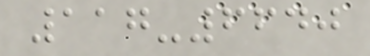117-6640
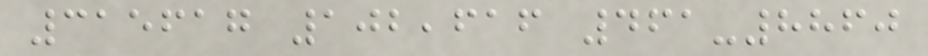315617 102,616 461-8860
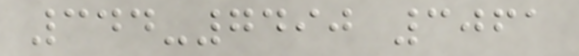344-7490 3061
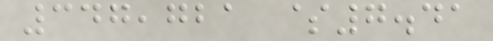347,721 $7.41
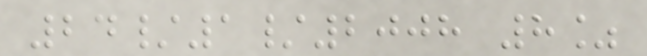24/1/2008 8%
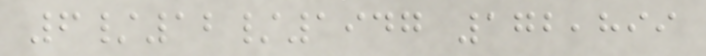6/12/1947 172,899
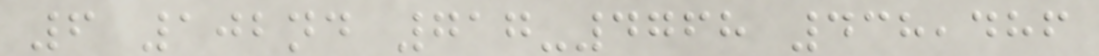6 102nd 717-4768 438,486
